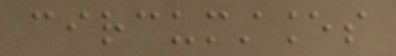circumstances
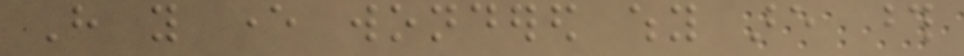Have you ever wondered why are those
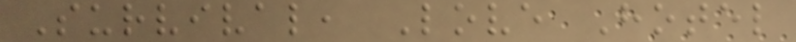Survival, Love Hotel
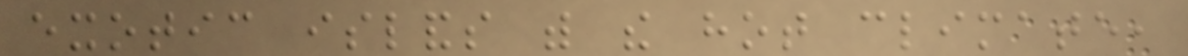exotic islands with the hot climate,
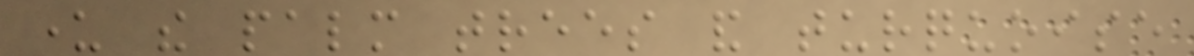under the palm trees and turquoise
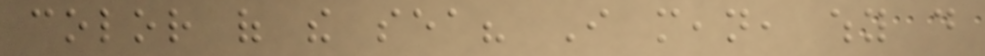color of the sea? I mean, why do
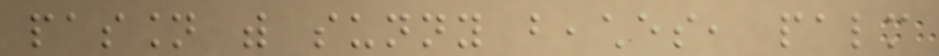passion with sunny beaches, palm
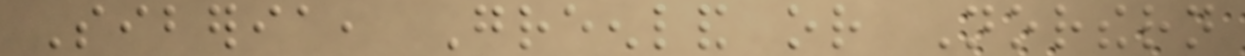Siberia, Greenland or Northern
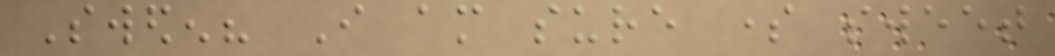Sweden? I am sure some sweet
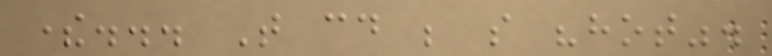there... That could be so "hot".
